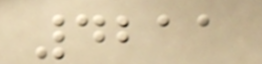4211
